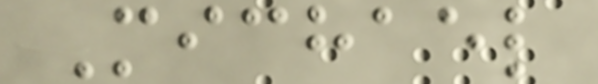Michael
